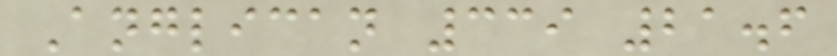Anglican 339 21.6
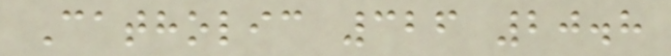Catholic 326 20.8
